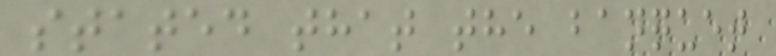stated that the banquet
